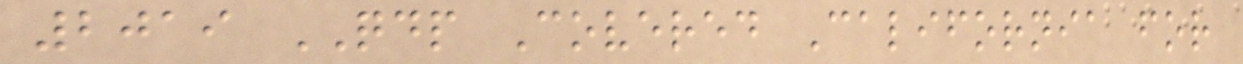2019 QDP Covered California for
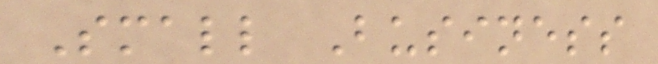Small Business
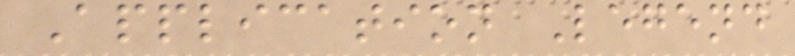Application Legend
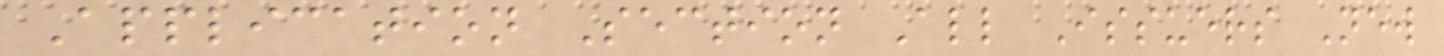Application Section All Issuers New
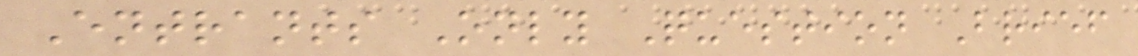Entrants Only Question Brief
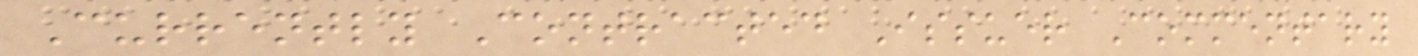Currently Contracted Issuer Commentary
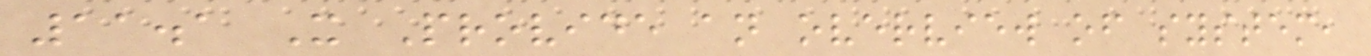11.1 X Provide an overview of system,
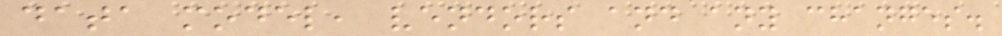data model, vendors and any changes.
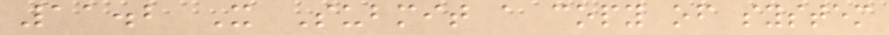11.2 X Submit a copy of system
